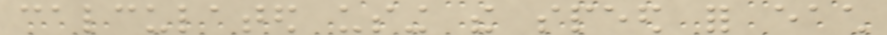calculated using the speed for each
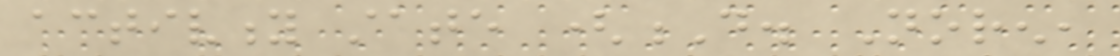activity state (D. Noren,
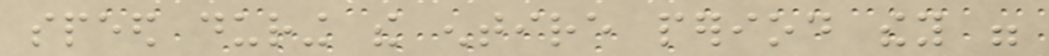speed during the entire period they were
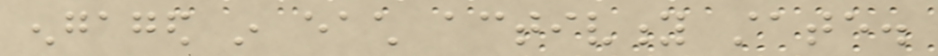engaged in each activity state.
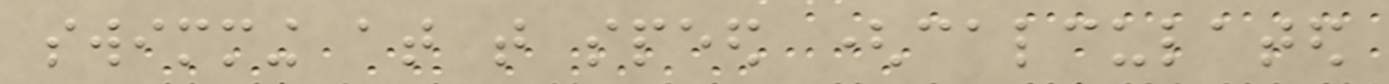swimming at that speed (calculated
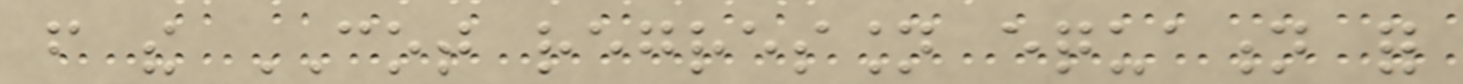from the COT regression equation for
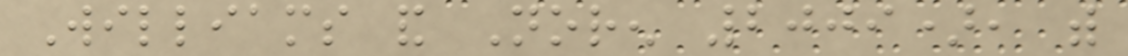Williams and Noren 2009), with
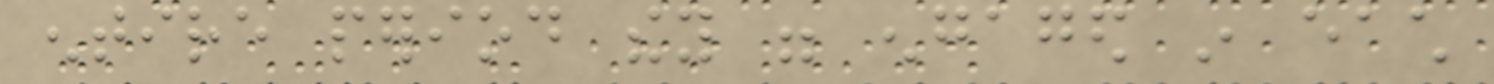entire period they were engaged in each
